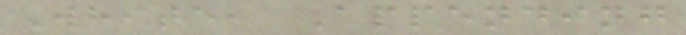White, Appending
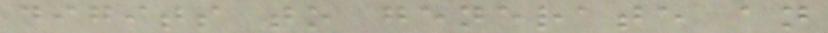digits to generate an
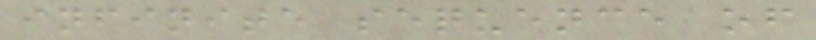infinite sequence of
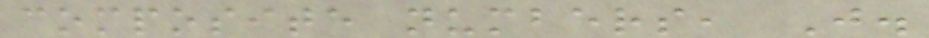composite numbers, J.
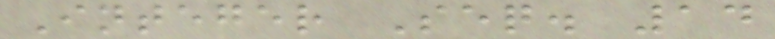Integer Seq. 14
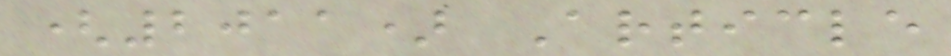(2011) Article
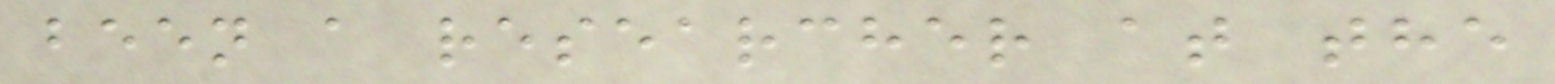been a researcher at the
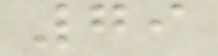79
